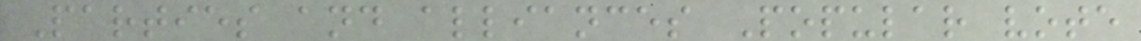Parties and alliances Popular vote
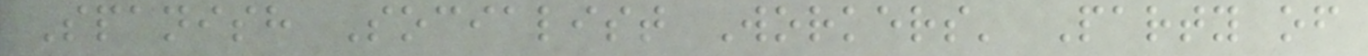Spanish Socialist Workers' Party of
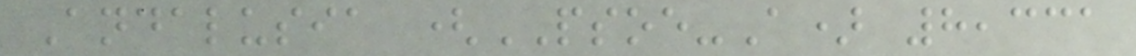Andalusia (PSOE-A) 8,331
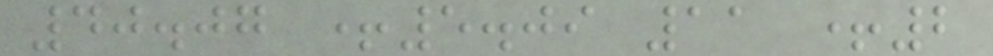40.07 +5.09 11 +2
